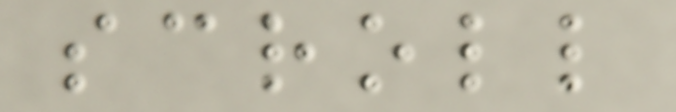scroll
